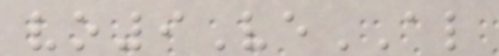vo9VeAL
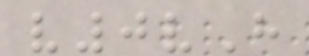v0vH
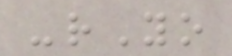-rYo
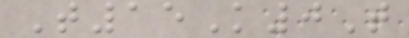T15K0T
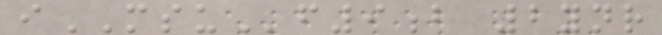iMSUf9b 2ynr
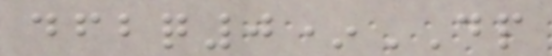dfbq0*DP
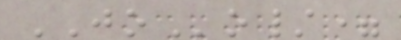JOo/=
